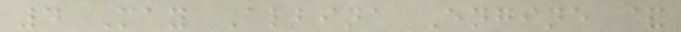4 May Albina Engine &
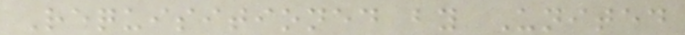Requisitioned by United
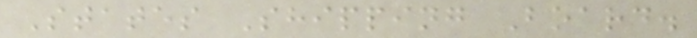States Shipping Board.
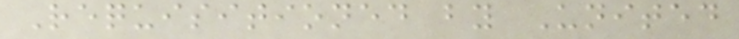Requisitioned by United
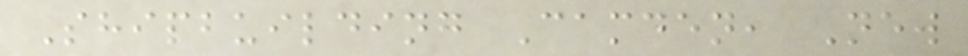Shipbuilding Camden, New
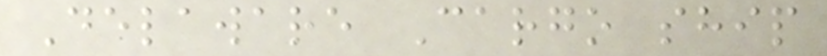Delaware Cargo ship
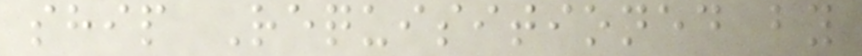ship Requisitioned by
